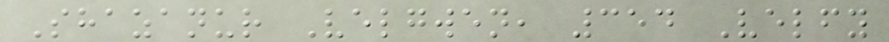Shazanur Velgwen, 354 Velfy
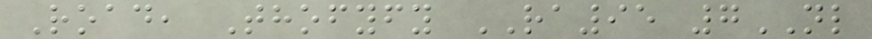Road, Thofyfy RA95 7NL
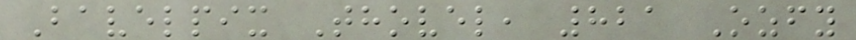Bavelpix Thovel, 821 Ozfy
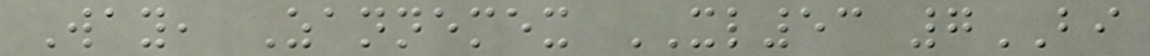Way, Zannemex XL53 7BI
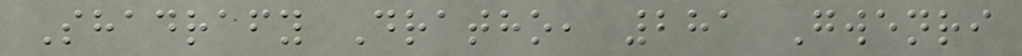Shadrafy Dratho, 281 Gwenri
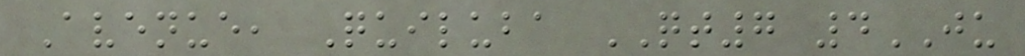Avenue, Quiluba QT7 4JU
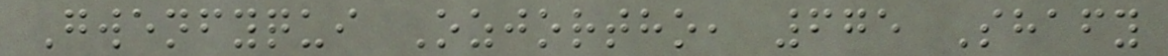Gwenfyqui Ozjortho, 675 Shafy
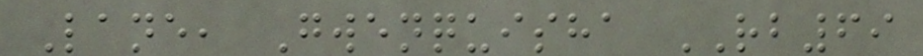Lane, Gwenquisha RB69
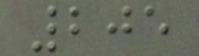205
